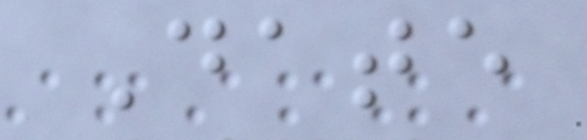Date
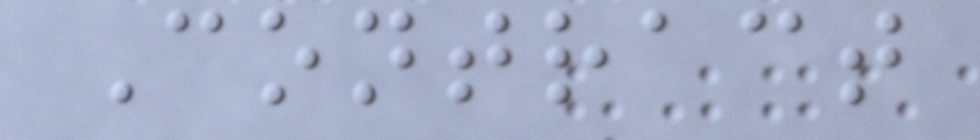Contract
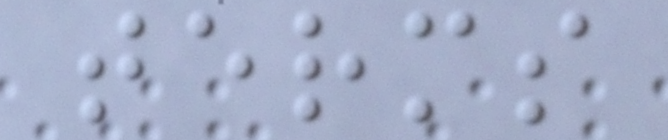terms
